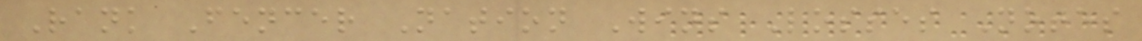Rank Fencer Nation Wins Losses Notes
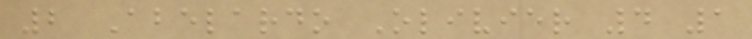2 Abelardo Olivier 4 1
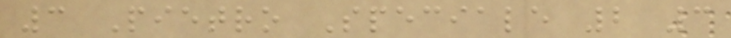3 Pietro Speciale 2 3
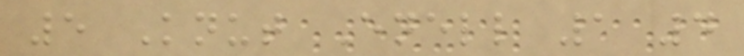5 Knut Enell 1 4
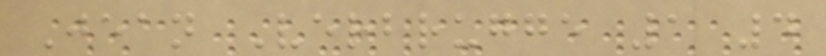Jean Verbrugge 1 4
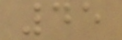45
